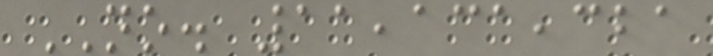NO. 11,131,321
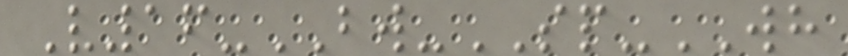V16-BW-SP-WH
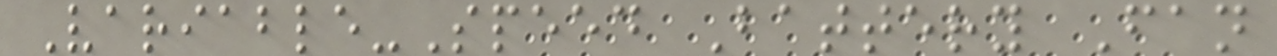Variable-Speed Battery Fan
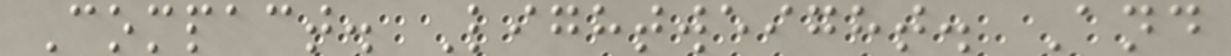Compact. Lightweight. And
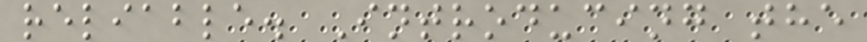reliable. Introducing the
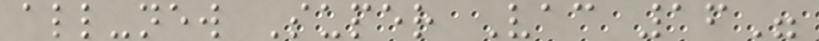all-new Super Vac 16"
